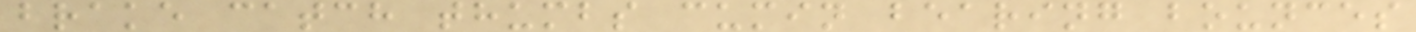brake catch thumbs cumin bearing bounces
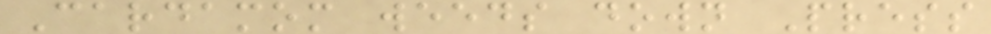Cardamom weeds down Press
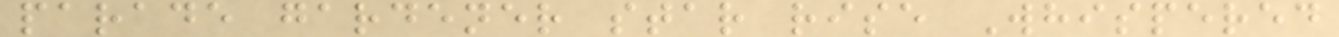parade gardener star rise Whispered
